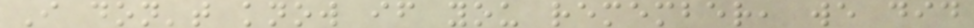I don't know if you remember, we did
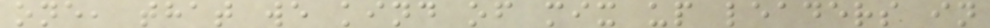one, that we kind of mix up leaders in
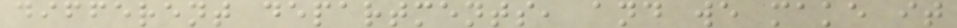different departments, and we make it
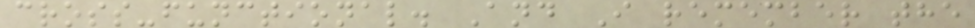cross-functional. And I remember the
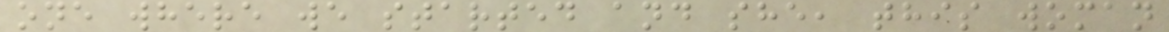one where we started and she, this woman
